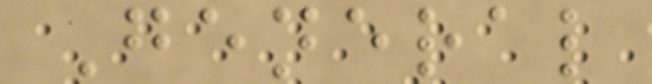General
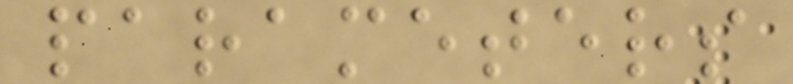parameters
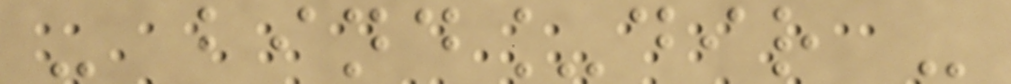- bind_dir -
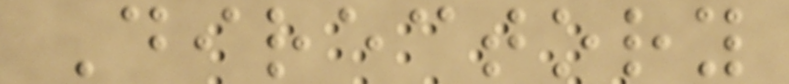Directory
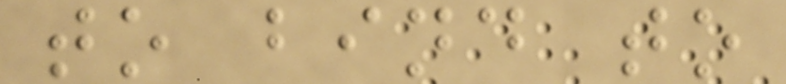to bind to
